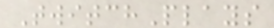TwitchPlays
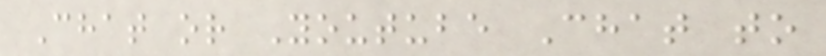Chat or Youtube Chat to
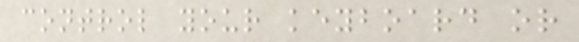control your keyboard or
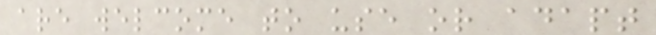are welcome to use or adapt
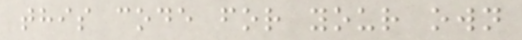this code for your own
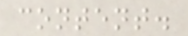content.
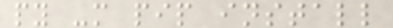py -m pip install
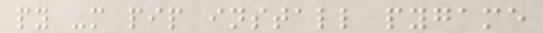py -m pip install pygame
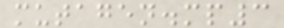mutagen.mp3
